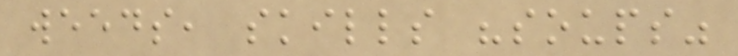weeds, skills "soups"
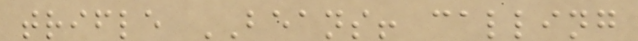trifle BEANS! calling
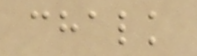chalk
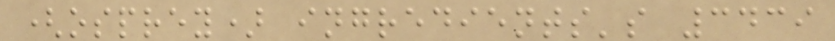(osprey) ingredients's 3439
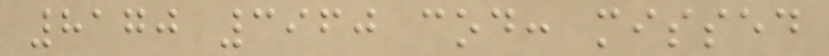8170 3960 cod: missed
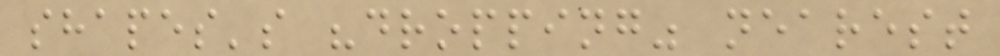shapes's "dropping" nearest
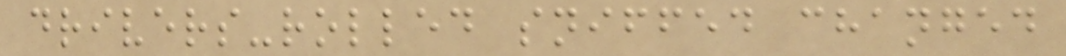drivers-rolled sniffed changed
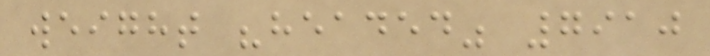weight "headed" 7910
